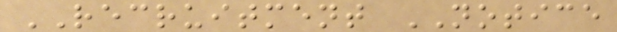RECRUITMENT NOTICE
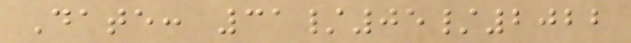Date: 31/05/2022
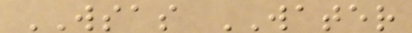WSAS WATER
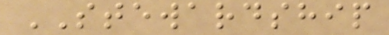STEWARDSHIP
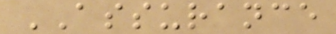ASSURANCE
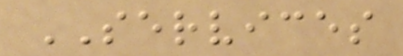SERVICES
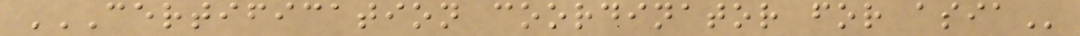CERTIFICATION COORDINATOR FOR ASIA
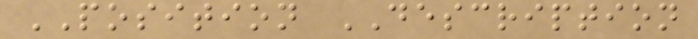POSITION DESCRIPTION
